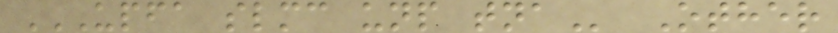UPFA SLMC UNP TNA Other
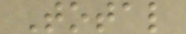Total
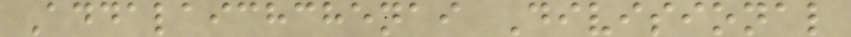Addalaichchenai Divisional
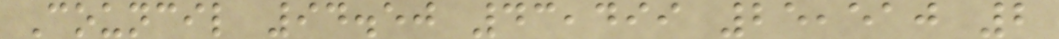Council 94.50 43,499 25,510 2
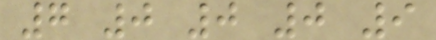7 0 0 0 9
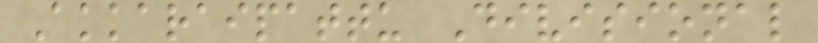Akkaraipattu Divisional
